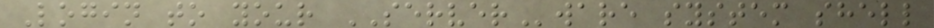Login to your SERVERware system shell
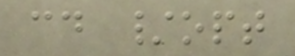cd /opt
